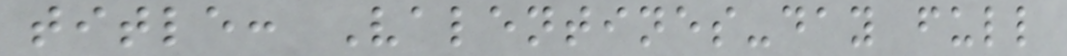title: Valentines-day full
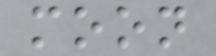moon
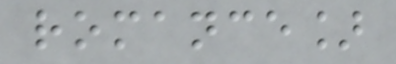romance]
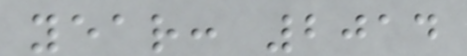year: 2014
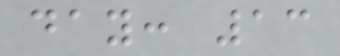day: 13
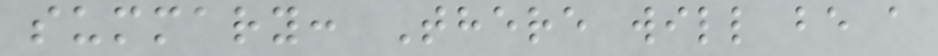summary: There will be a
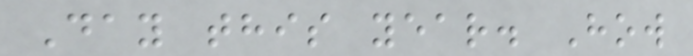Day this year. How
